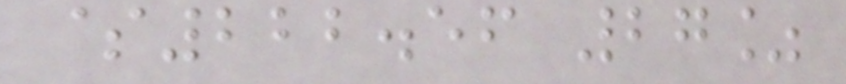$222.56 27%
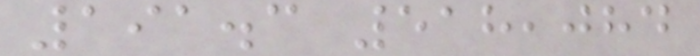191.3 518,084
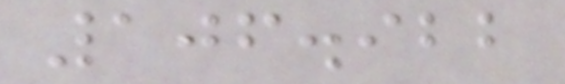106.922
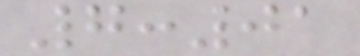7:01
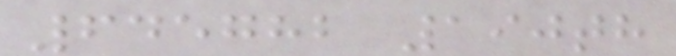645782 190th
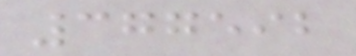377592
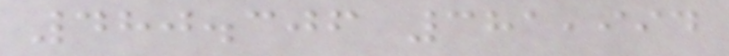480.306 381,994
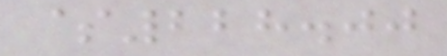$228.00
